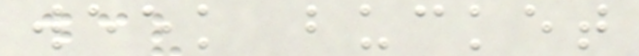week bucket
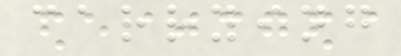carrying
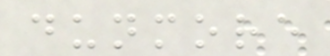dunmore
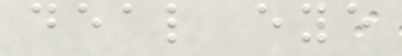deal eye
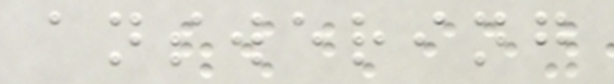answering
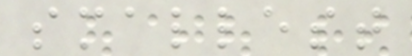smallest
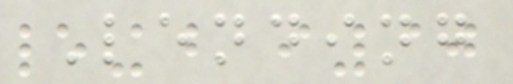Lending
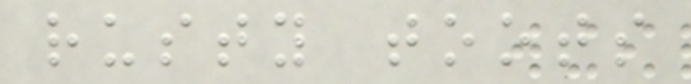rusty toots
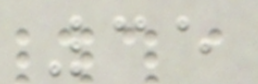35
